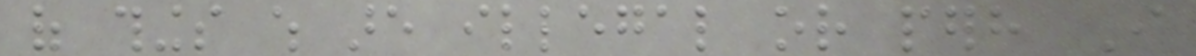of things which are illegal or perhaps I
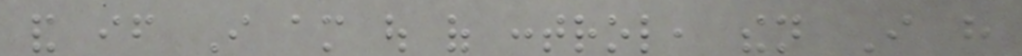and if I am out of control, then I have
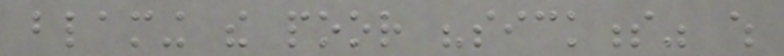blaming the poor "sickness" which
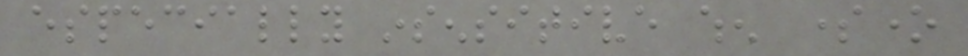especially insensitive when someone
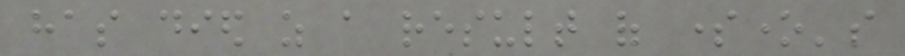has died as a result of someone's
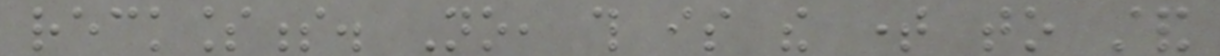recklessness. No, this is the time to stand
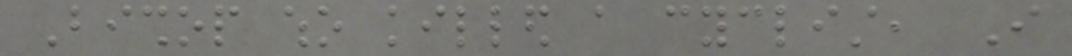Bishop who killed a cyclist, I
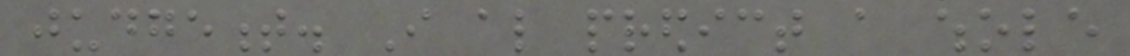judgement. I also predict a whole
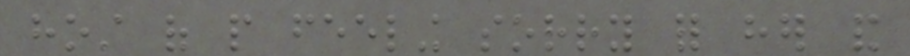host of people feeling sorry for her and
